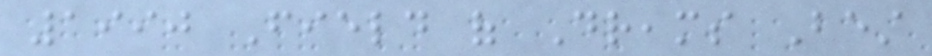1990 Field of Dreams Best
